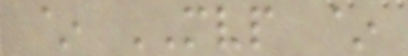~ MVP ~
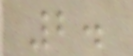2.
